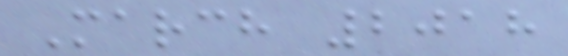March 2018
